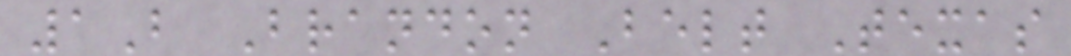1B Brandon Belt Texas
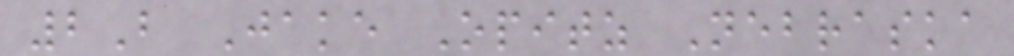2B Jake Opitz Nebraska
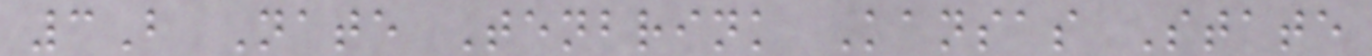3B Nate Tenbrink Kansas State
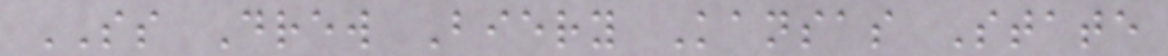SS Drew Biery Kansas State
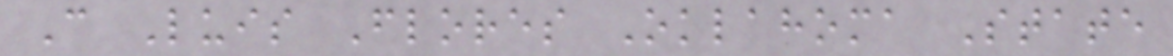C Luis Flores Oklahoma State
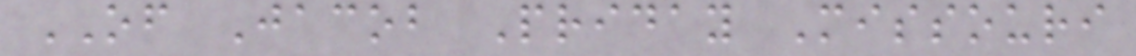OF Jacob Priday Missouri
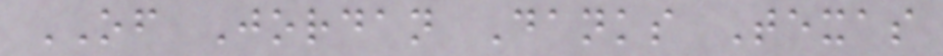OF Jordan Danks Texas
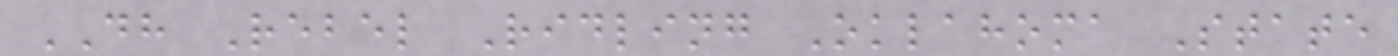DH Rebel Ridling Oklahoma State
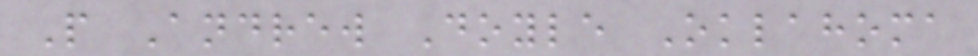P Andrew Doyle Oklahoma
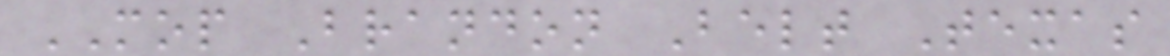MOP Brandon Belt Texas
